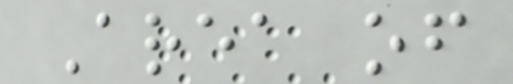Area of
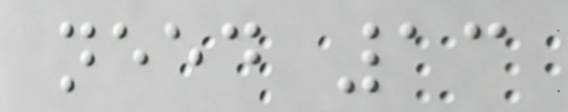need 13
